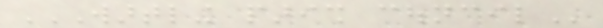WARTLING PARISH COUNCIL
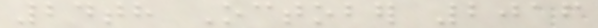24th October 2016
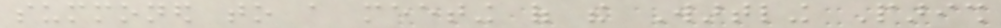summoned to a meeting of the Wartling Parish
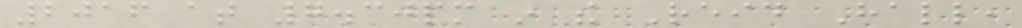2016 at 7.30pm in the Reid Hall,
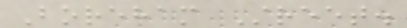Boreham Street.
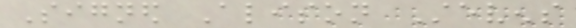Signed Alison Stevens
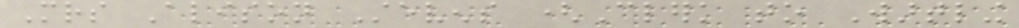Mrs Alison Stevens (Clerk to Wartling
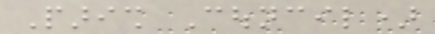Parish Council)
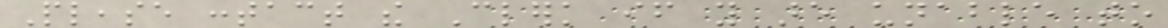Please contact the Clerk if you are unable to
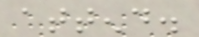attend.
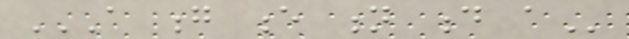A G E N D A
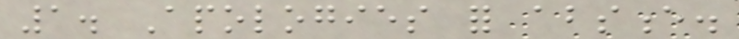1. Apologies for absence.
